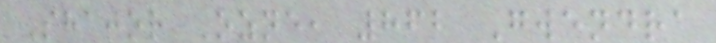Shajor Ozne, 862 Gwendra
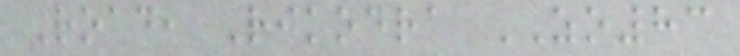Road, Rikodra ZO83
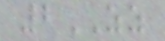2ZZ
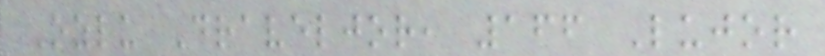Ozlu Draveljor, 166 Lujor
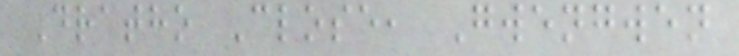Dratho Close, Gwengwen
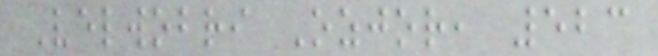Velwobri Ozjor, 523
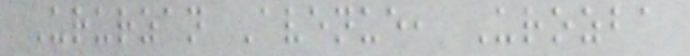Ururzan Avenue, Urozba
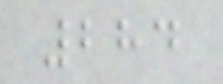284
